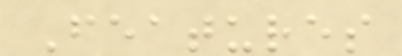Features
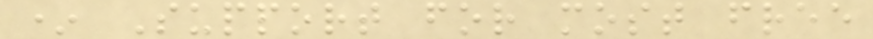* Support for most free
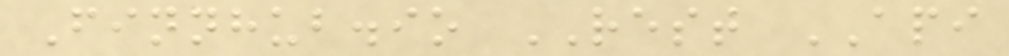Finnhub.io REST API
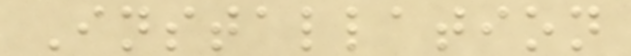Installation
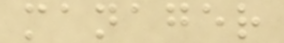manager
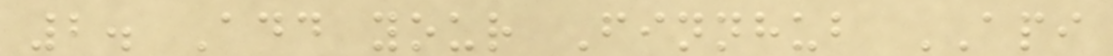2. Add your Finnhub API
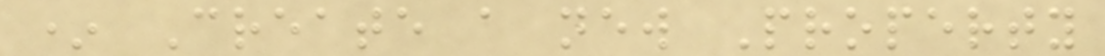* Create a new Property
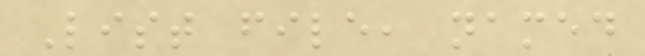List file, named
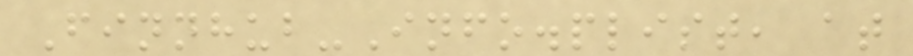Finnhub-Info.plist, at
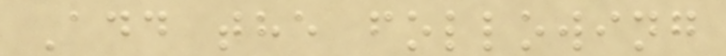Add the following
